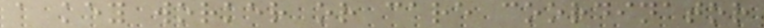a key worker or care coordinator
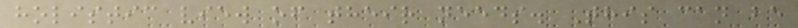holistic view of their needs. This can be
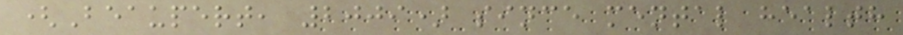(Beaupert, 2009) since mental health
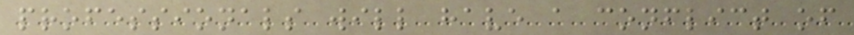professionals will have a conflict of
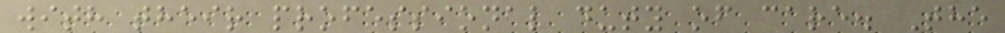with their professional duty of care. The
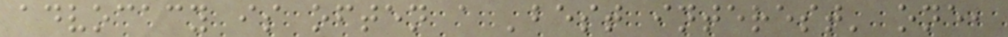advocacy is often a 'best interest' one,
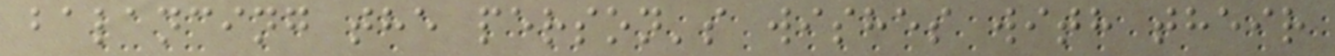balancing the person's wishes with their
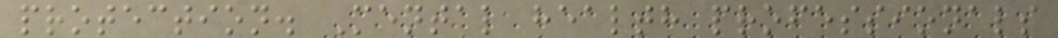protection. Mental health professionals
